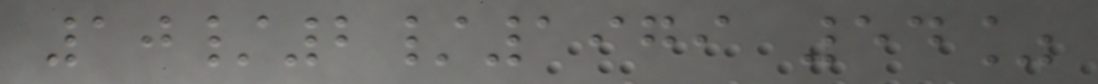10/2/1979 54%
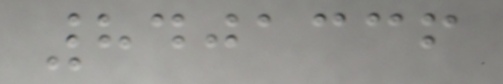8401336
